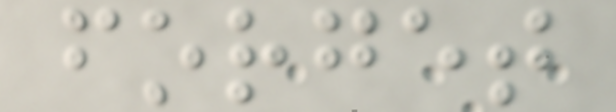forget
